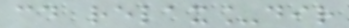cd relax_dir
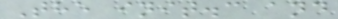The init.c and
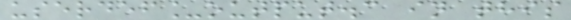userdef_output.c in this
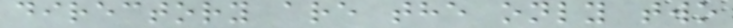directory are the only two
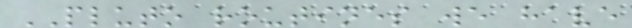PLUTO routines we have
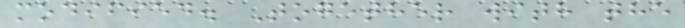modified. Together with the
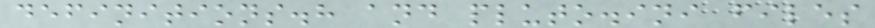definitions.h and pluto.ini files
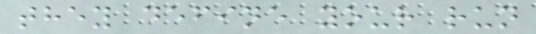they define your run
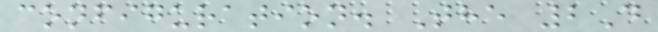configuration. The 2D
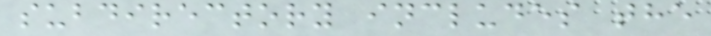subdirectory includes the
